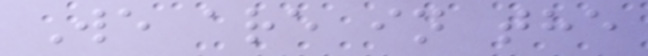We are in the
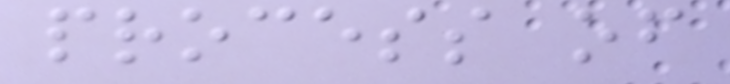process of
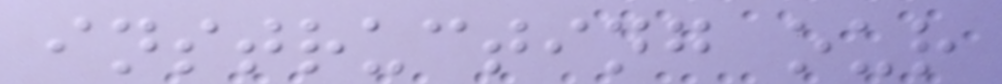instructing our
